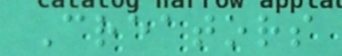Creators
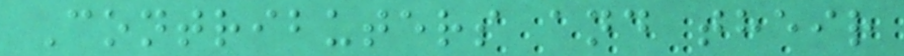Contributers and their
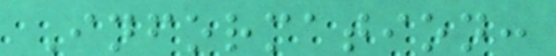Information:
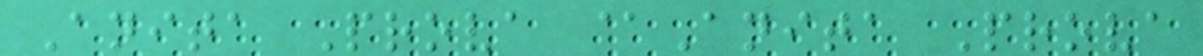Anita Prova @Anita Prova
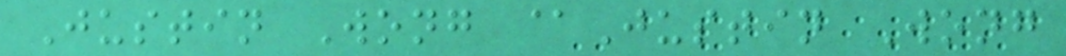Justin Wong @Justin Wong
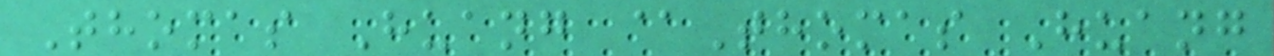Thomas Huang @Thomas Huang
